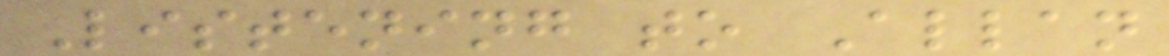Listening to Allan
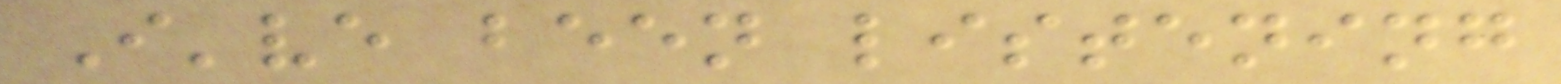I've been listening
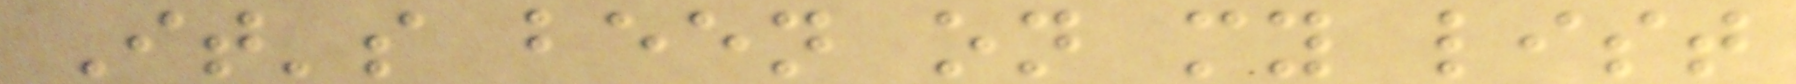It's been on my list
